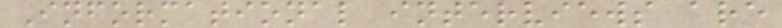Informational interviews are
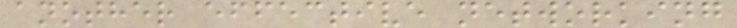another effective networking
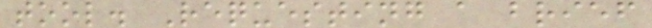tool. Requesting a brief
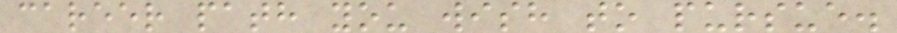career path you wish to pursue.
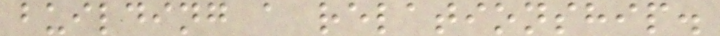building a relationship.
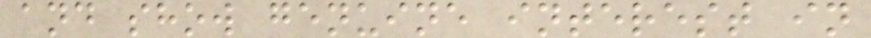and show genuine interest in
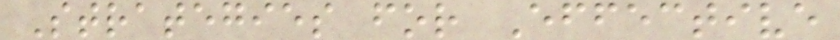Strategies for Effective
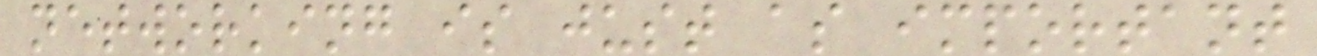networking is just as important
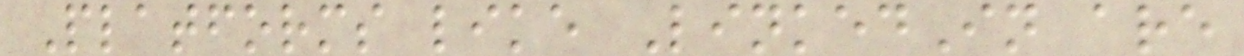Platforms like LinkedIn are
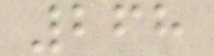268
